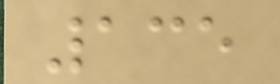135
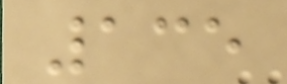135
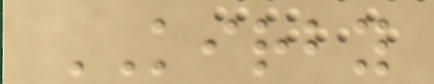KIRBY
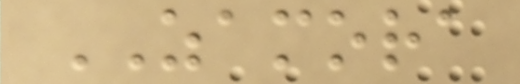ZAMORA
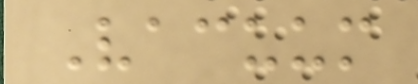Vacuum
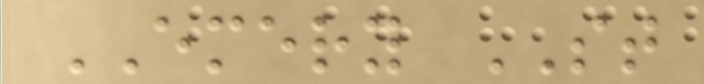EMERY ST
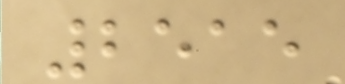2515
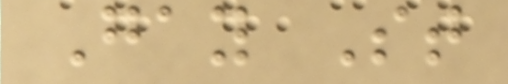Gay St
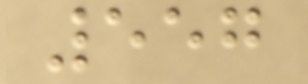557
